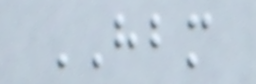HBM
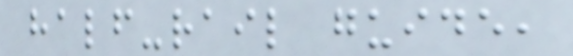half-rail guide,
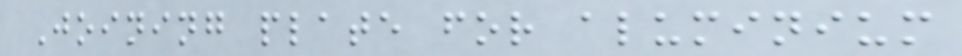Joining plate for aluminium
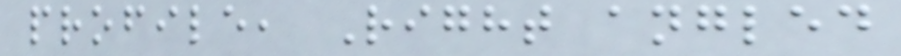profile, Right angled
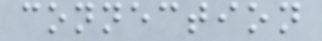connection
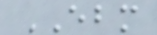EBM
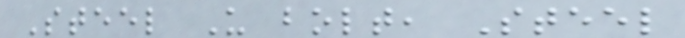Steel U bolt, Steel
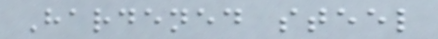Hardened steel
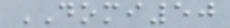DOMI50
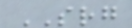SRG
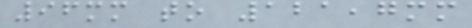96mm to 121,7mm
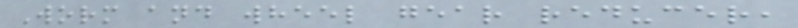Worm and wheel gear reducer,
